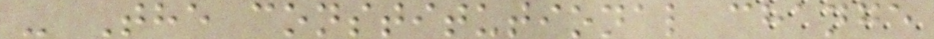- The constitutional change
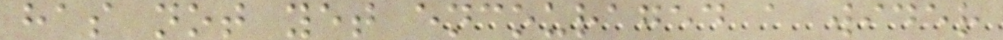has not yet encouraged a wider
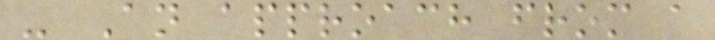- An approach from a
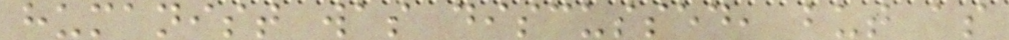humanist was discussed, but as
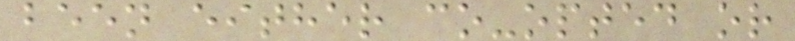been either co-opted or
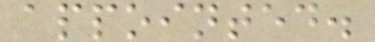appointed.
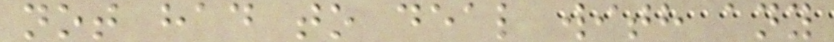not had to deal with any
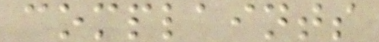complaints
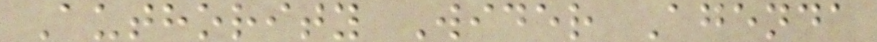Authority Wider Agenda
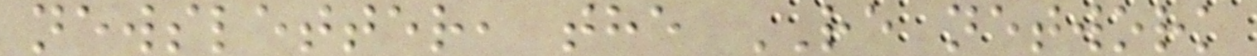newsletter, the RE network
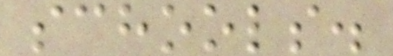schools.
